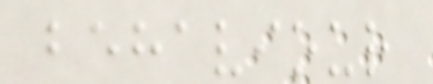behaviour
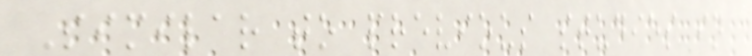Similar to previous studies in
